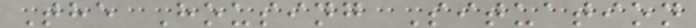The Housing Situation
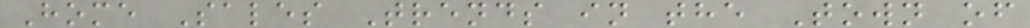Home Sales Trends in the Town of
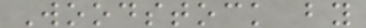Woodstock by
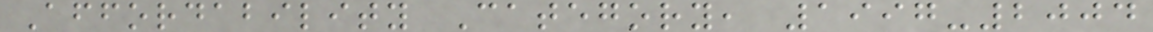Affordability Category, 1997-2004
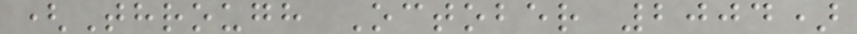(Through October 2004)
